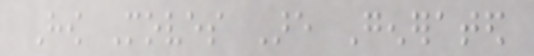How Moves Are Generated
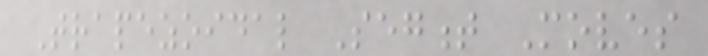Trapezoidal Segment Moves
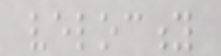velocity
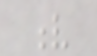v
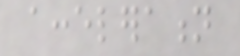acceleration
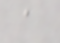a
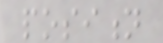position
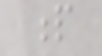p
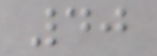40
